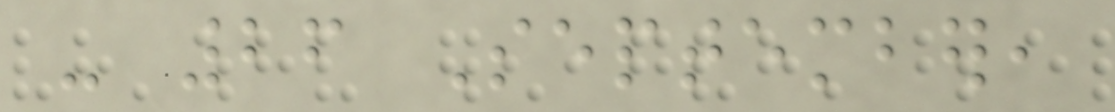- 26 September,
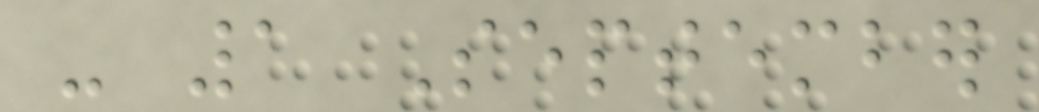- 1 September
